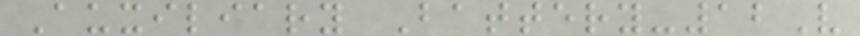Auxiliary Battery-12V
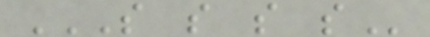S S S S
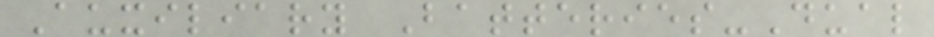Auxiliary Batteries-Dual
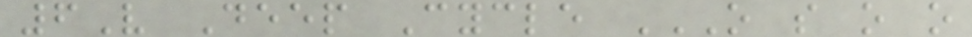6V Deep Cycle O S O O
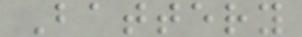Battery
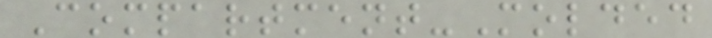Compartment-Molded
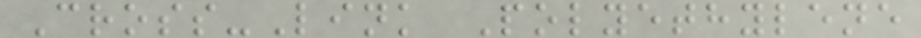Cross-Link Polyethylene
